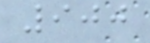900
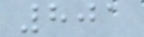801
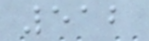512
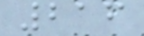216
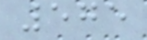575
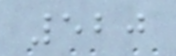520
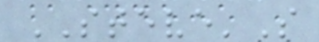STEVE'S
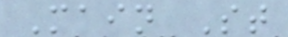Main St
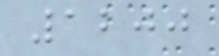1200
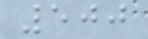500
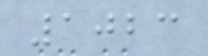1023
